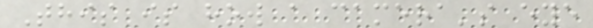This is how a camera's eye
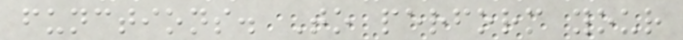functions. To perform your
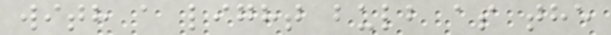with a light bulb as the
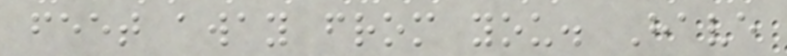feet away from you. Have
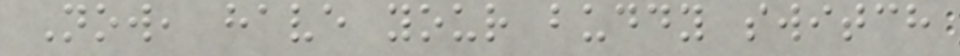Now, have your buddy switch
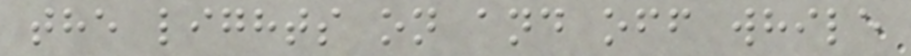the lights on and off while
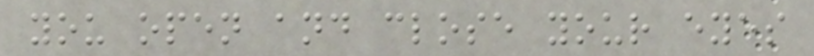you open and close your eyes
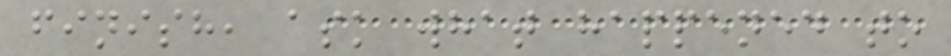finish, ask what happened to
